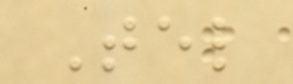Tel
